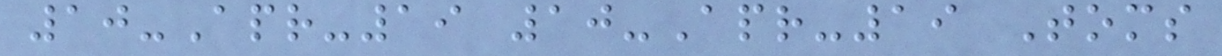10-Apr-19 10-Apr-19 Toms
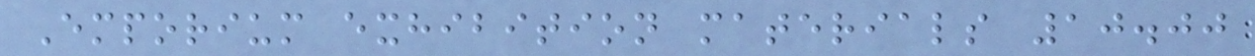Emporium exhibition materials 10.00
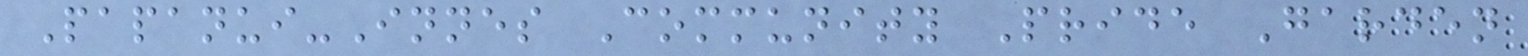Papanui-Innes Community Pride Garden
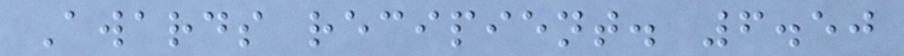Awards recipient. 6.50
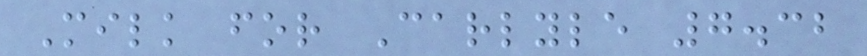Milk for Carlyle 7.32
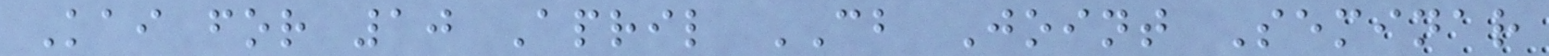Kai for 10 April CB Joint Seminar
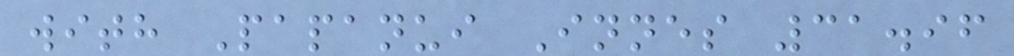with Papanui Innes 31.96
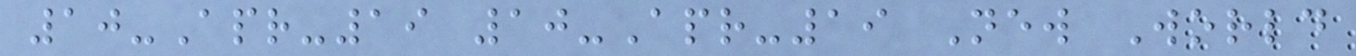10-Apr-19 10-Apr-19 New World
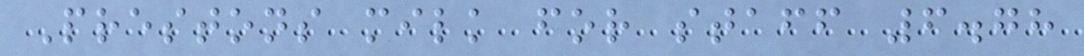Prestons milk for staff 6.78
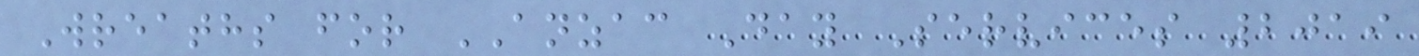Wreaths for ANZAC Day Services 2019
